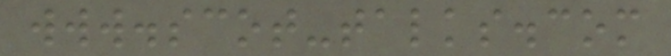www.scot-talks.com
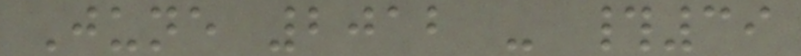June 2012 - #39
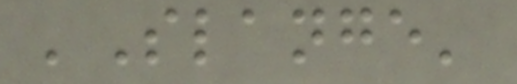'Slange'
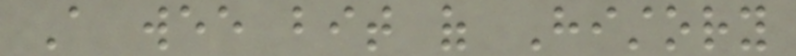A wee bit of History
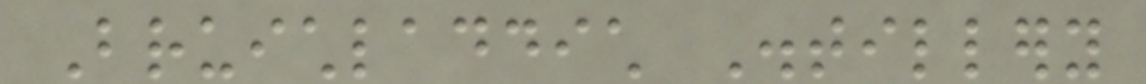Bruichladdich Distillery
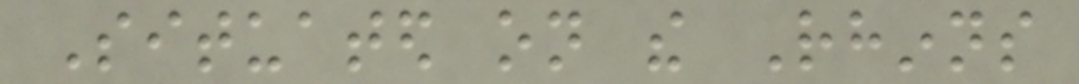Situated on the Rhinns
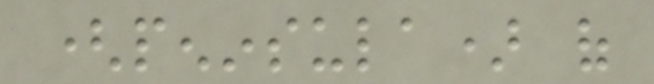(peninsula) of
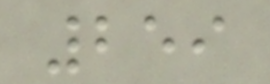259
